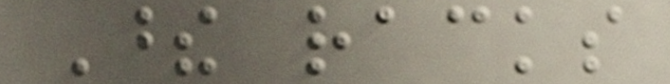These racks
